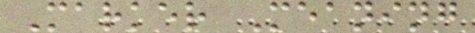Marker Meaning
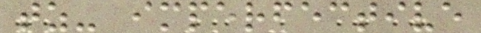tz- imperfective
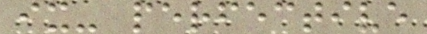ix- perfective
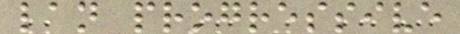lan progressive
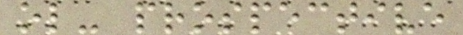ol- prospective
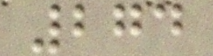274
